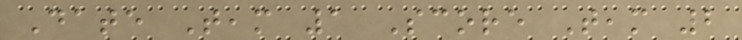Date Team 1 Score Team 2
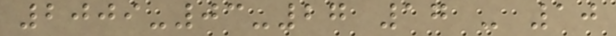2009-03-27 17 - 10
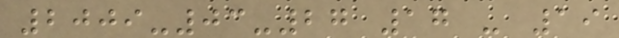2009-03-27 17 - 19
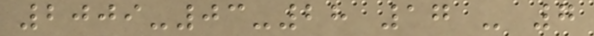2009-03-28 17 - 7
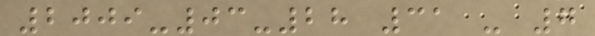2009-03-28 31 - 7
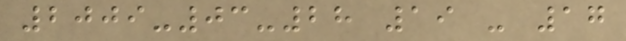2009-03-28 19 - 17
